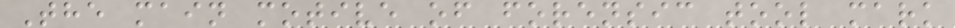The main motive of forensic tool mark
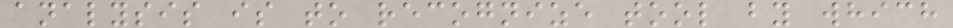analysis is to recognize tool by which
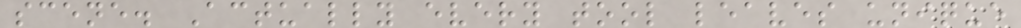scene. Actually every tool leaves unique
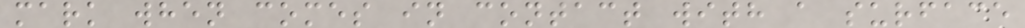mark when comes in contact with a surface
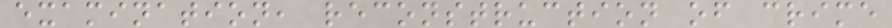examination, reconstruction of crime
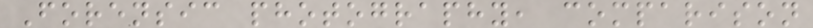Forensic photography, comparison
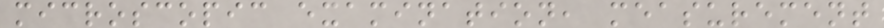microscopic examination, measurement
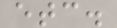etc.
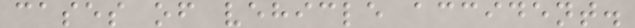cases of vehicle accident.
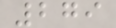279
